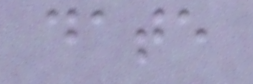date
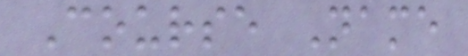Course Name
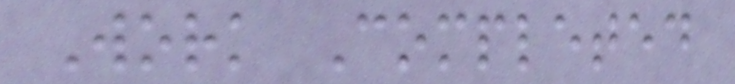Work Completed
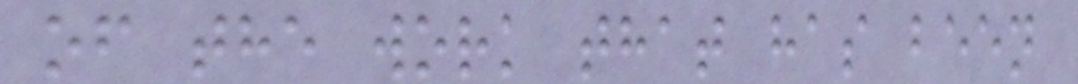of the work that has been
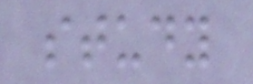study
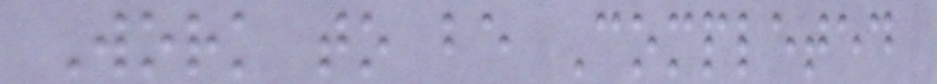Work to be Completed
